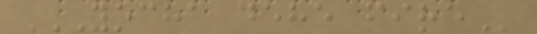YOCHA DEHE FIRE
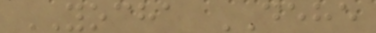YOCHA DEHE
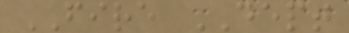FIRE DEPT
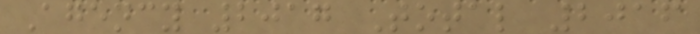Agency 2017 Total 2016
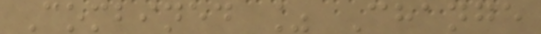Combined % Change
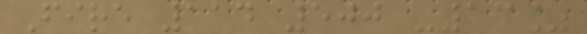Fire 114 500 -13%
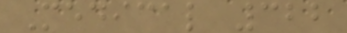Medical 322
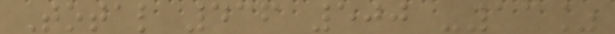Total 436 500 -13%
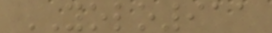YOLO911
